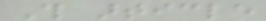This article
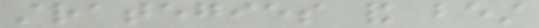strategies and best
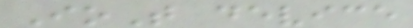IoT device
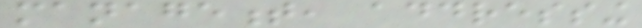management, addressing
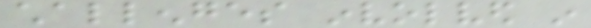challenges involved in
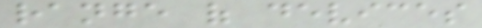range of devices
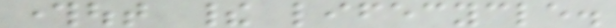throughout their lifecycle.
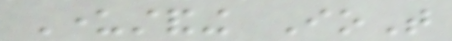Understanding IoT
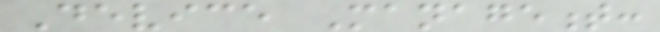Device Management:
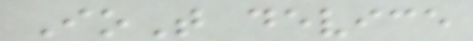IoT device
